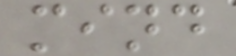mind
